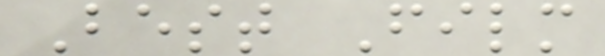Best Film
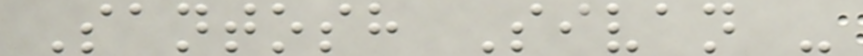Santosh Sivan -
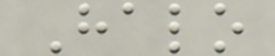Halo
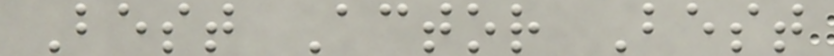Best Actor Best
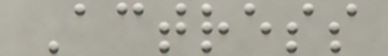Actress
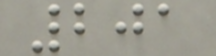201
